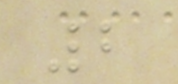2
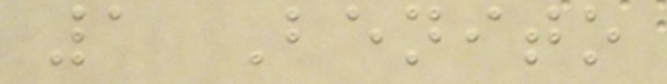1 Benito
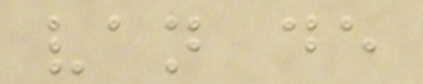van de
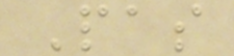Pas
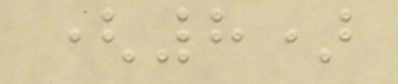(8)
